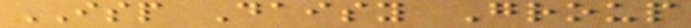ISP Daisy Group
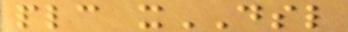plc xDSL
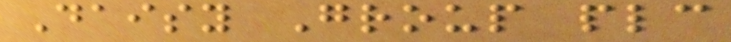Daisy Group plc
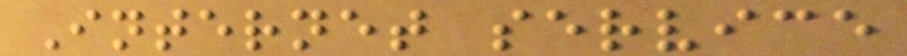Internet service
